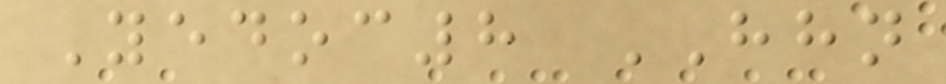Yedoc8 HHN
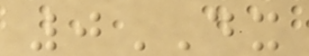0DX
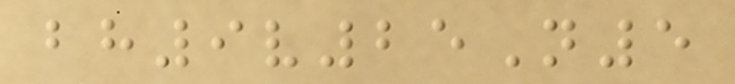bh9v25N5
